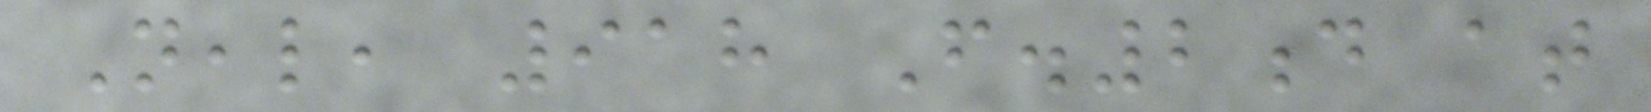Neal, 918 F.2d at
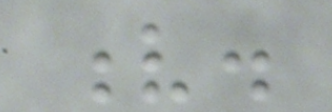v.
